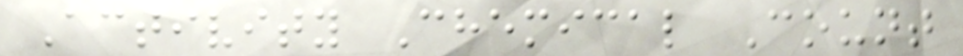Activity Chemical Count
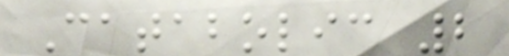Catabolic 2
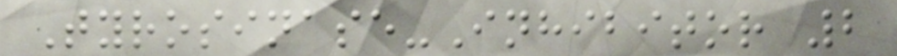Tyrosinase-Inhibitor 2
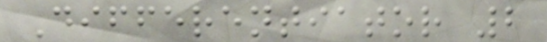Differentiator 2
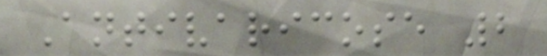Antivaricose 2
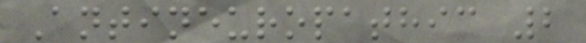Antineuropathic 2
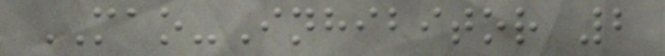MAO-Inhibitor 2
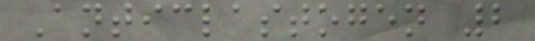Anticlastogen 2
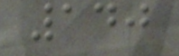140
